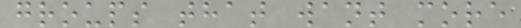groups that want more
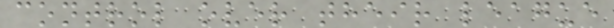control over their league
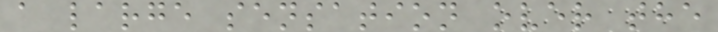a large sensation over the
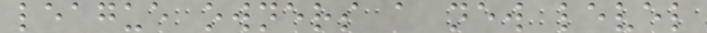league owners a new level
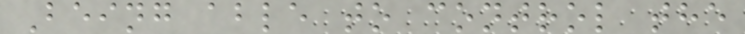Being able to control the
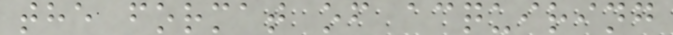the format of acquiring
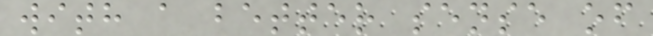with a better sense of
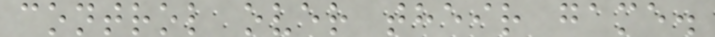control over their game.
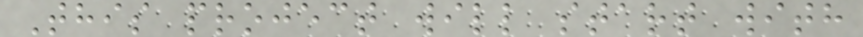This project will start with
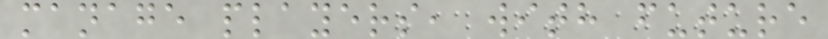manage players, with future
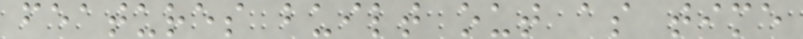features built out as time
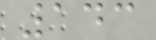143
